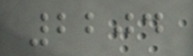2204
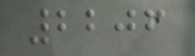2206
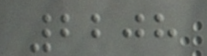2208
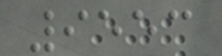9553
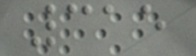315
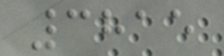3815
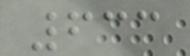633
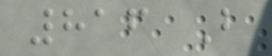816 B
